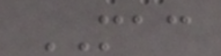MAC
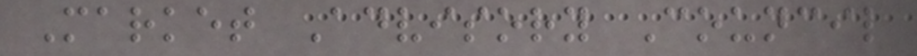Market Advisory Council
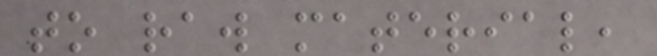to raw material,
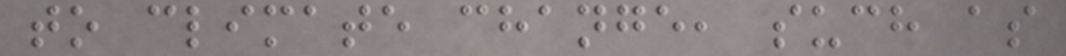to climate change, such as
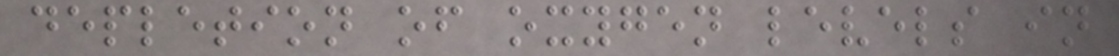depletion of oxygen levels in
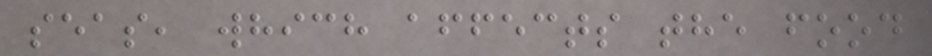seas, which affects the food
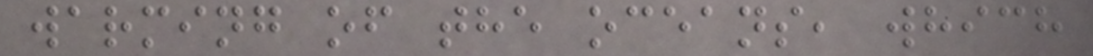warming of the oceans, which
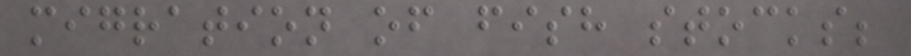migration of fish stocks;
